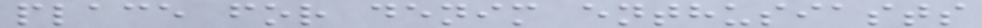place for denim enthusiasts
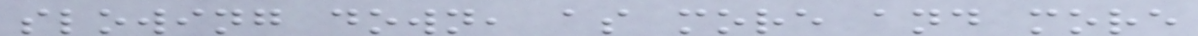slowing down, as more and more
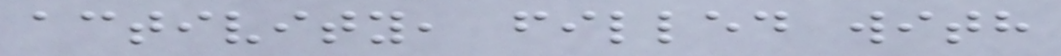activity, filled with
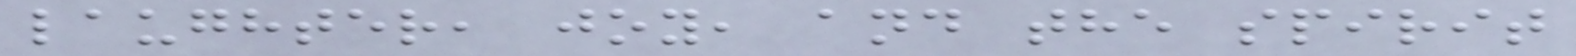laughter, joy, and the spirit
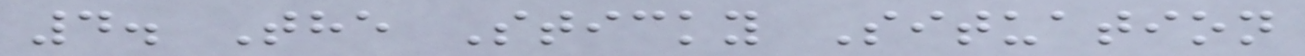4. The Sticky Situation
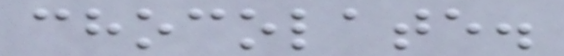chocolate.
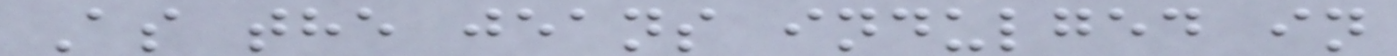As the jeans indulged in
